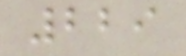229
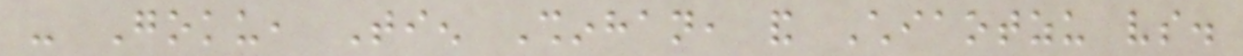- Goku, Tien Shinhan, and Chiaotzu vs.
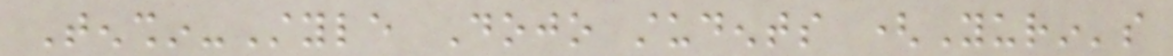Tenshin-Style Dojo students (Yurin's
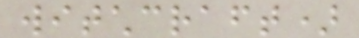witchcraft)
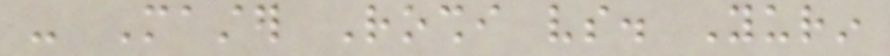- Master Roshi vs. Yurin
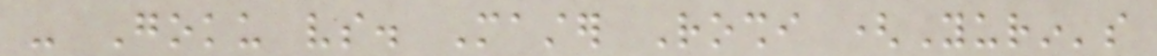- Goku vs. Master Roshi (Yurin's
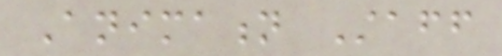Animation Staff
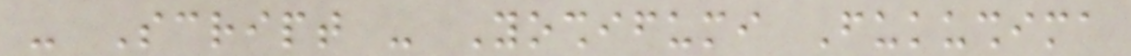- Script - Yoshifumi Fukushima
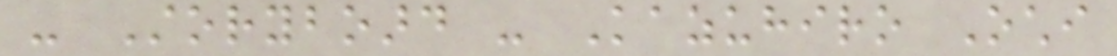- Storyboard - Kazuhiro Ochi
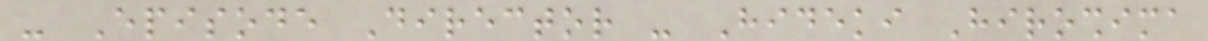- Episode Director - Hideki Hiroshima
